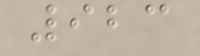923
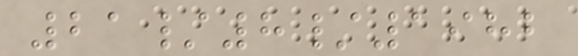21/8/1982
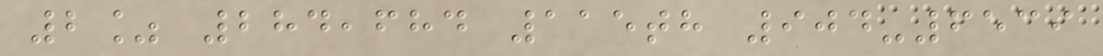2% 284,684 115th 904-6539
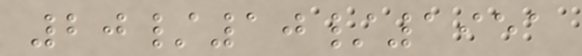20/10/1951
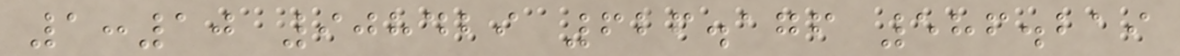1:10 908429 626.176 586.219
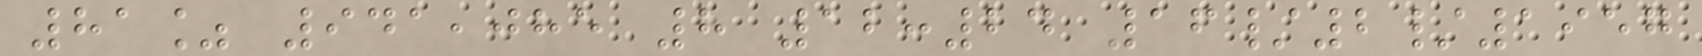81% 941,085 8 12:24 16/2/1957
